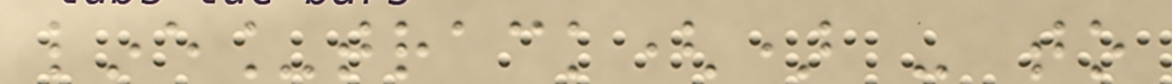line_track() - to
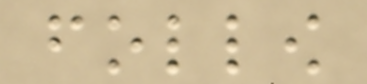follow
